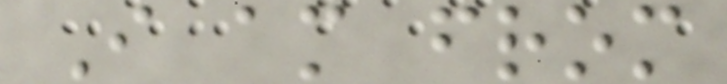I am from
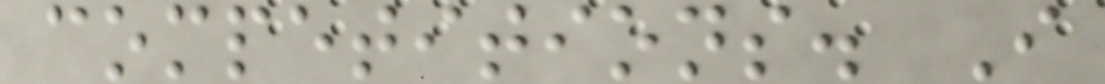competitions. I
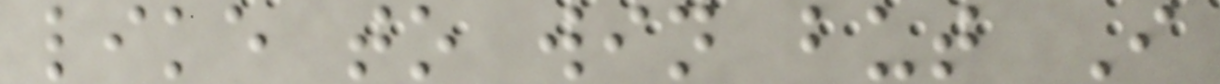like to win but I
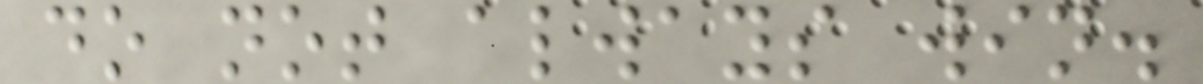do not always win.
